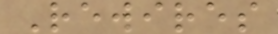Rewires
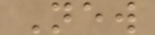New
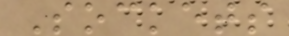Sockets
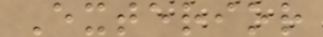Exterior
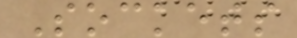Sockets
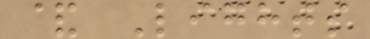& Lights
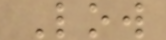Low
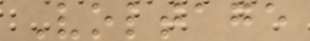Voltage
